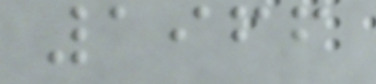1966
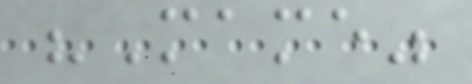"Mame"
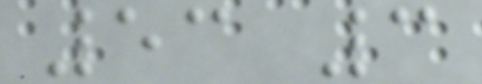53 3
